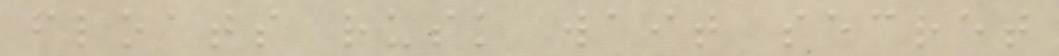floats rusk wait secret
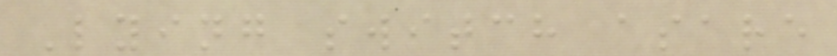Lying switch asare
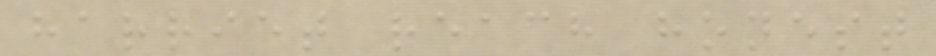harriet reach honest
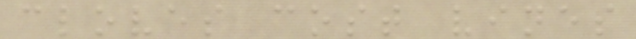cloves cost vines
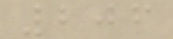206
